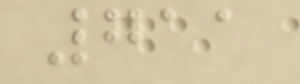711
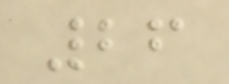26
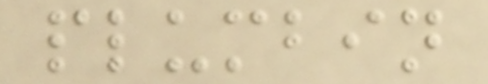plumbin
